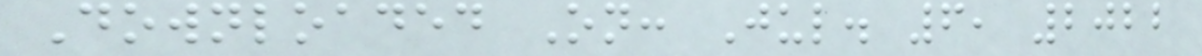Downloaded On: Jul. 6, 2022
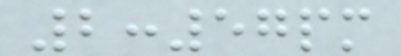2:57pm
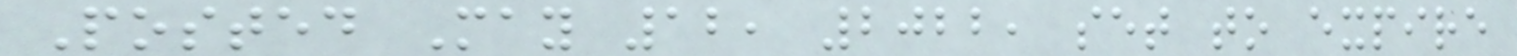Posted May 12, 2022, set to expire
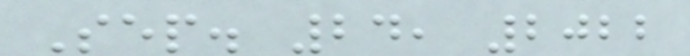Sep. 24, 2022
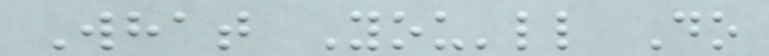What You'll Do
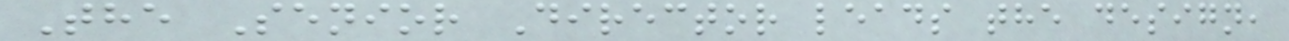The Senior Director leads the design,
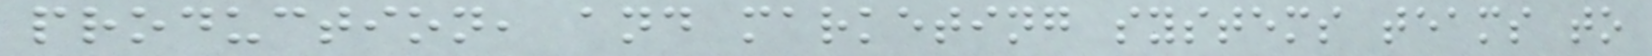production, and marketing systems teams to
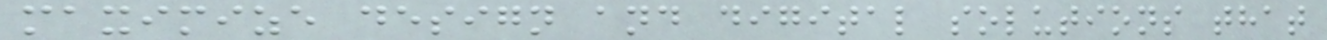maximize design and digital solutions that
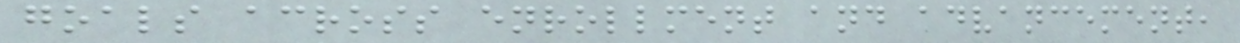goals across enrollment and advancement,
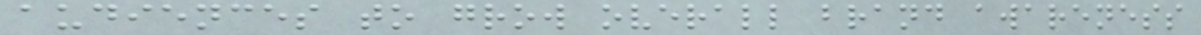audiences to grow overall brand awareness
